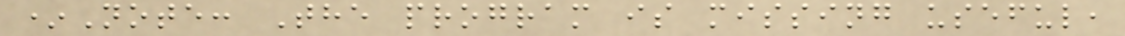*Note: The program is missing useful,
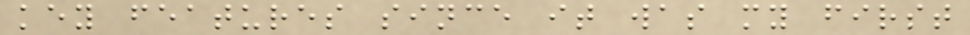key features since it was my first
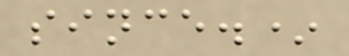since.*
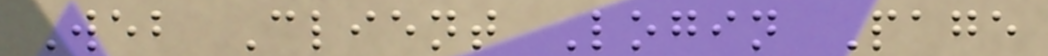Web Client Login Page
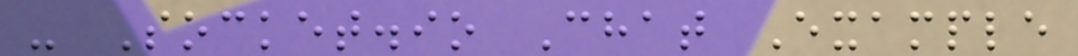- Socket.io Chat Example
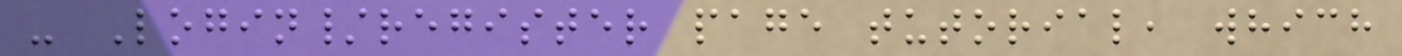- Login/register page tutorial, which
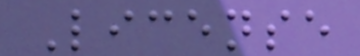License
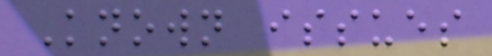Known issues
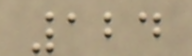124
